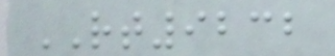RT9232
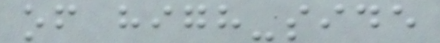of high-side
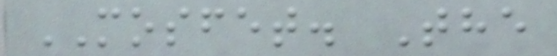MOSFET. The
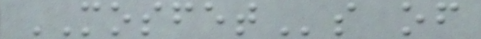MOSFETs of
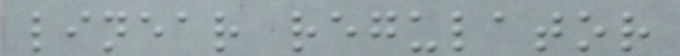linear regulator
